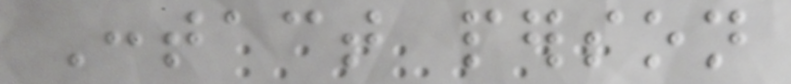Contact person
